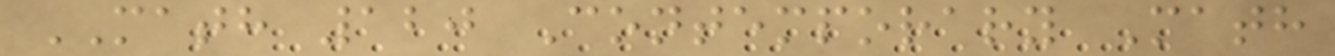MATH 120 Contemporary Math
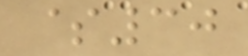$30
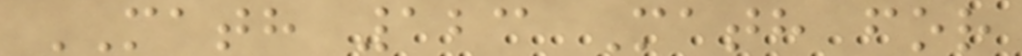MATH 123 Math for
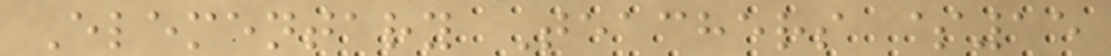Elementary Teachers $15
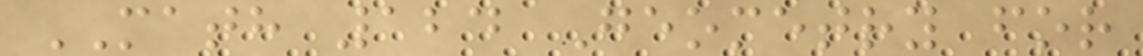MATH 124 Geometry for
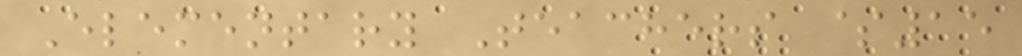Elementary Teachers $15
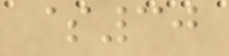$30
